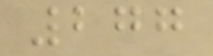277
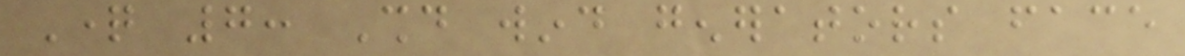Question 7: Should wind generators face
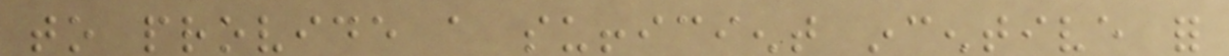to provide a sufficient incentive for
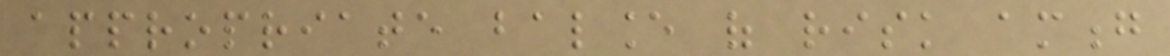appropriate balance of risk among
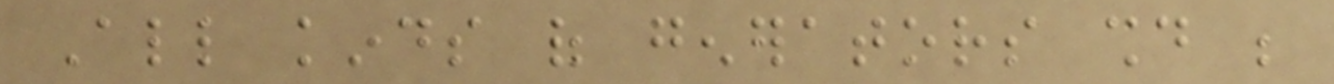All kinds of generators should be
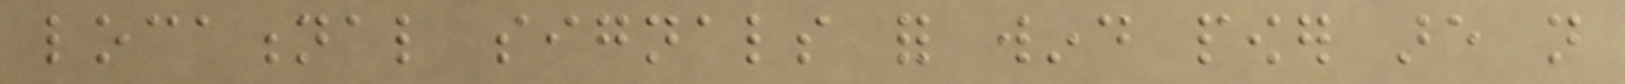locational signals for wind power are not
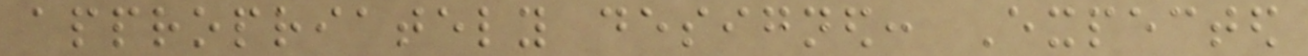appropriately designed: Expected
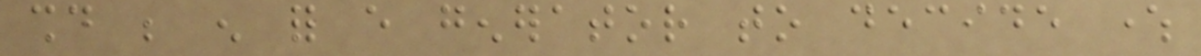should be enough for every generator to decide where
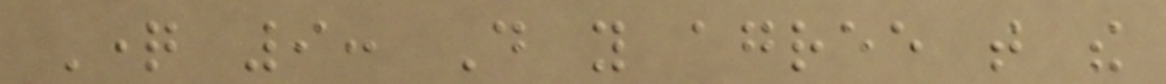Question 9: Do you agree that the
